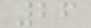26
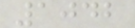1042
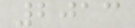2013
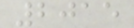2015
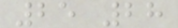25 28
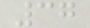37
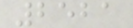2521
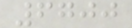6700
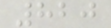820
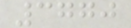3770
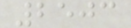2503
